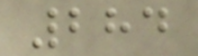284
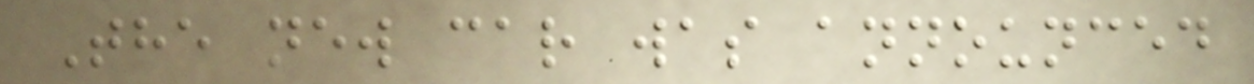The new car was announced
